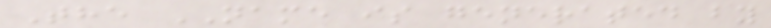The NAME is generated by
